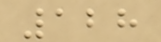128
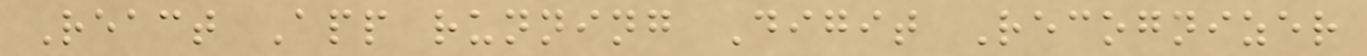React App running Digit Recognizer
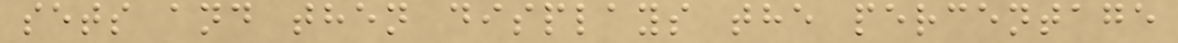sets and then displays the percentage
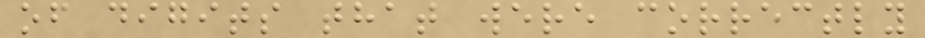of digits that were correctly
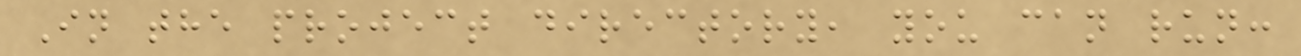In the project directory, you can run:
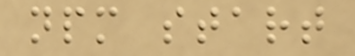npm start
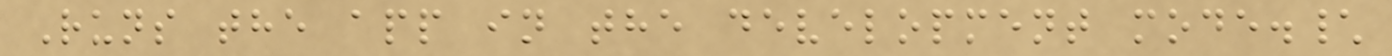Runs the app in the development mode.\
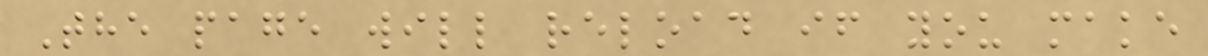The page will reload if you make
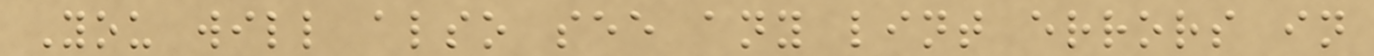You will also see any lint errors in
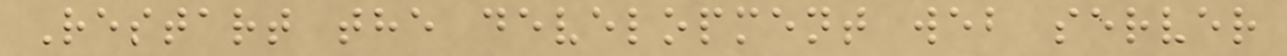Restart the development web server
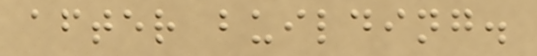after building.
